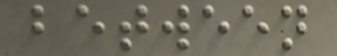between
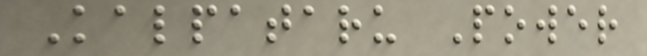Kalpataru Power
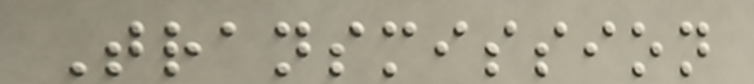Transmission
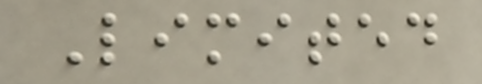Limited
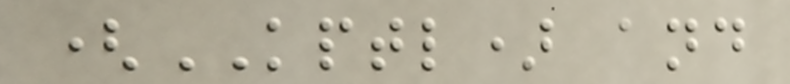(KPTL) and
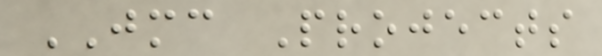JMC Projects
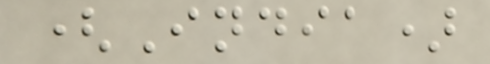(India)
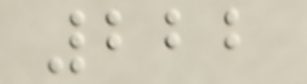222
